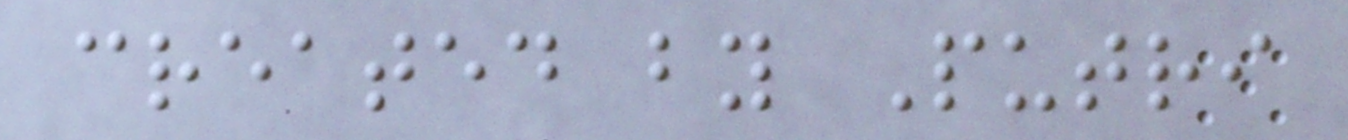created by Putri
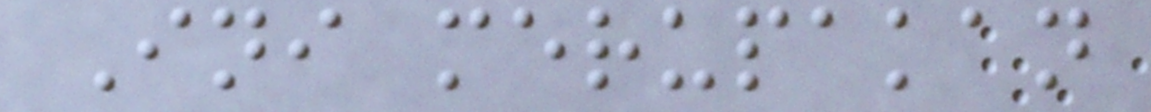Ini merupakan
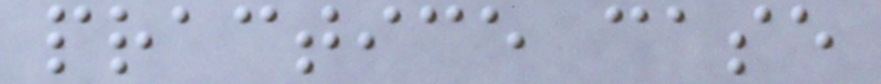practice case
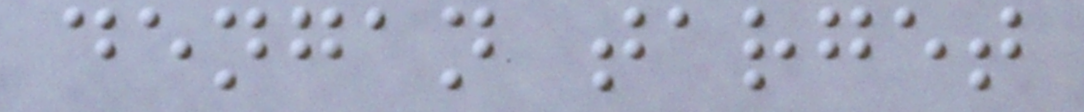dengan target
